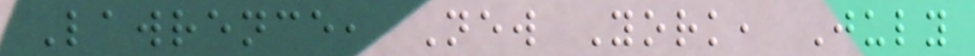Lawrence, New York, July
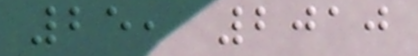25, 2010
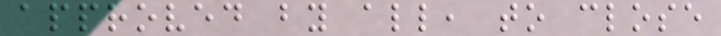approved by all, to close
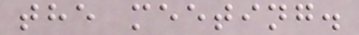the meeting.
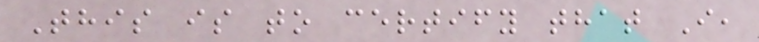This is to certify that I,
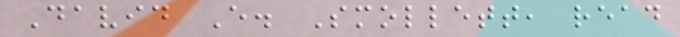David E. Smollett, read
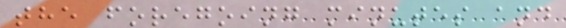the foregoing minutes and
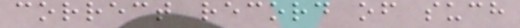correct record of such
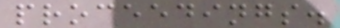proceedings.
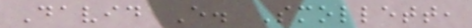David E. Smollett,
